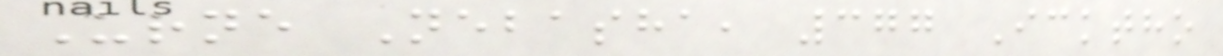Urne Nebasha, 377 Icktho
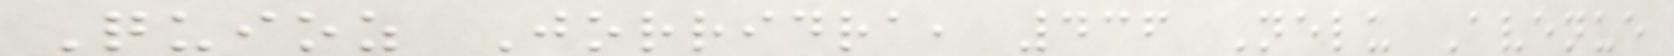Quioz Jorridra, 436 Nelu Avenue
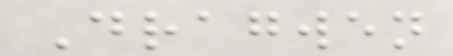Dragwen
